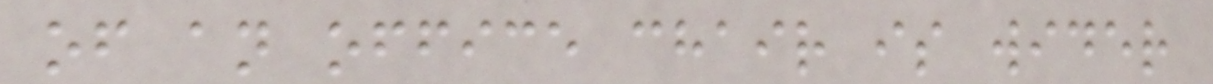of an office chair is wider
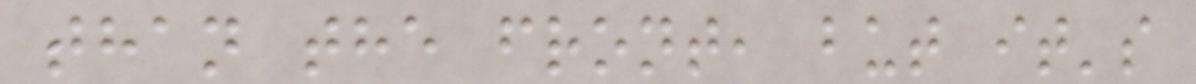than the front, but it's
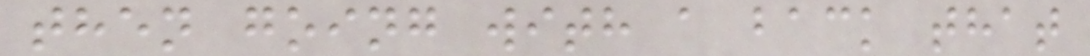then going with a back that
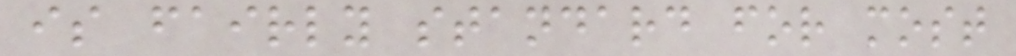is fairly standard for most
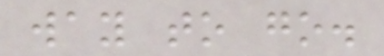way to go.
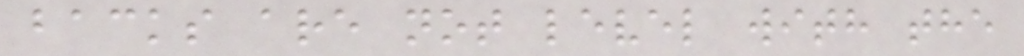backs are not level with the
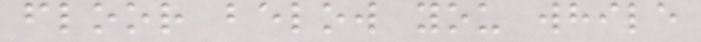floor below you while
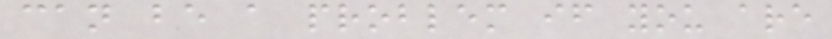can be a problem if you are
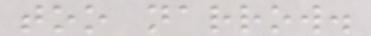too narrow.
